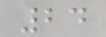24
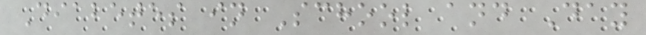Diabetes in School and Day
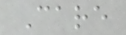Care
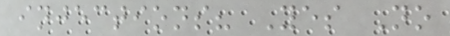injections? Yes No
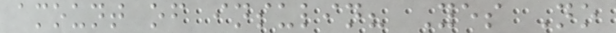amount of insulin? Yes No
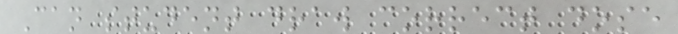Can student draw correct dose
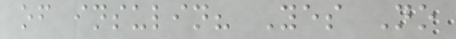of insulin? Yes No
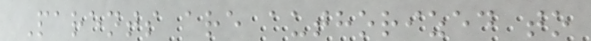Parents are authorized to
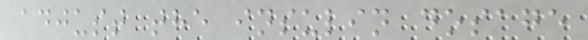adjust the insulin dosage
